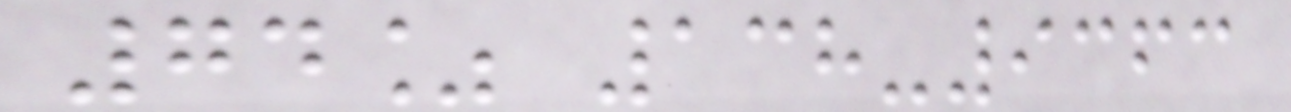74% 138-9363
